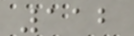112
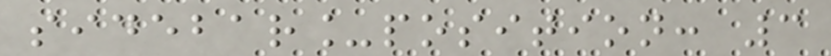sidebar_position: 3
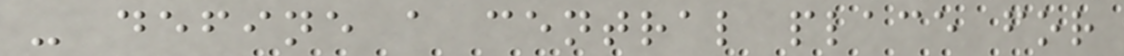- define a central place for
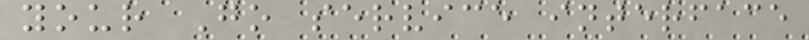your Go service interface
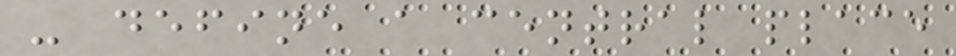- define a central place
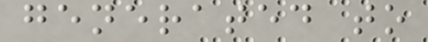generated to
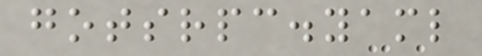gotsrpc.yaml
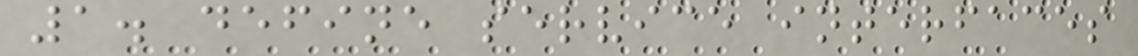1. define service interfaces
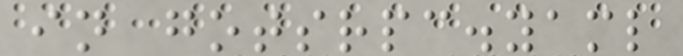in gotsrpc.yaml
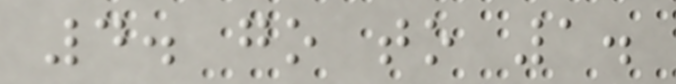4. go to 1.
